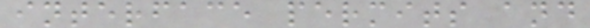interface permits and
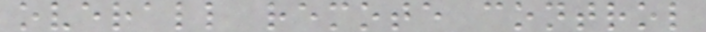overall remote control
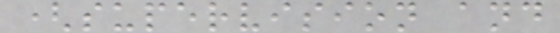(supervision and
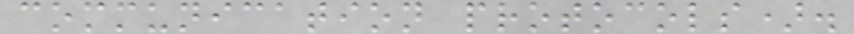communication protocols).
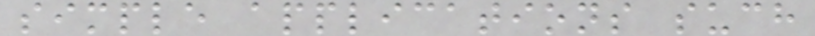simple applications such
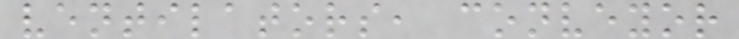ventilators, conveyor
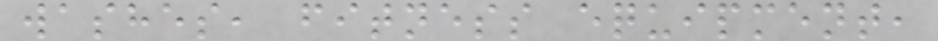washes, fitness equipment,
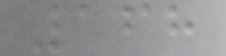168
